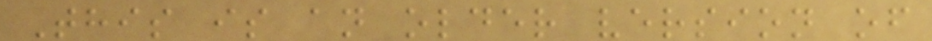This is an older version of
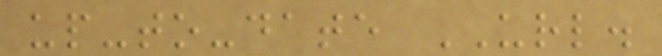up-to-date URL.
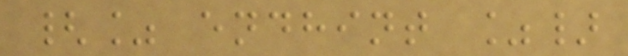{% endhint %}
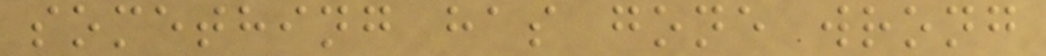something has gone wrong
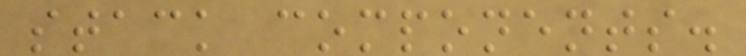stack components.
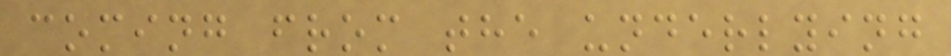coming from the underlying
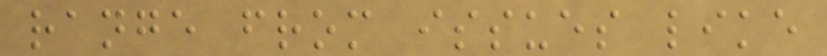range from issues like
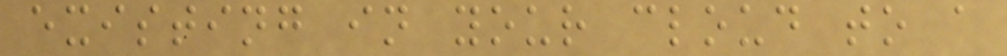existing in your cloud to a
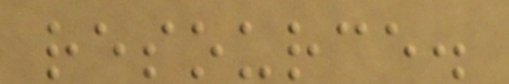resource.
